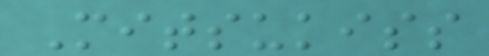Mitsukiss
